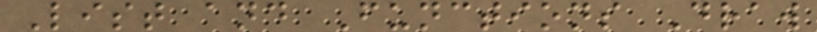List and Functions Draw
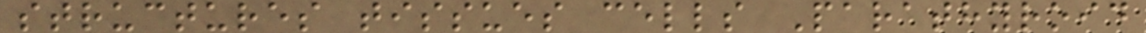structures tissues cells Parathyroid
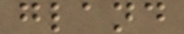gland
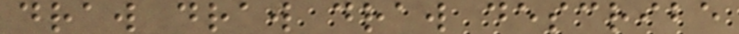draw draw draw describe
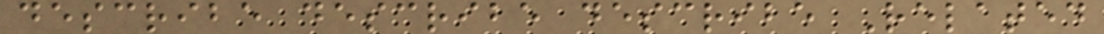describe describe describe Related
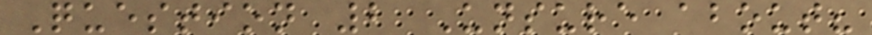Question 2 Unsure about?
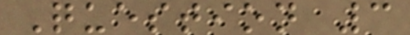Question 3
